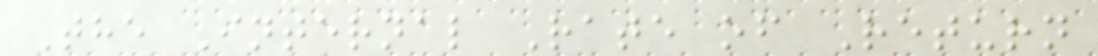The Internal Rate of Return
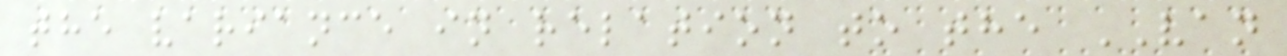the variance in relation to the VAN
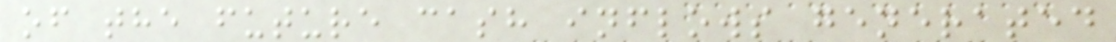of the future cash inflows generated
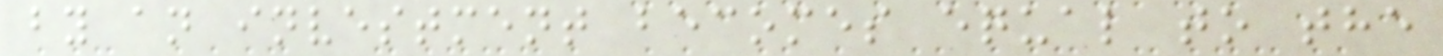by an investment becomes equal to the
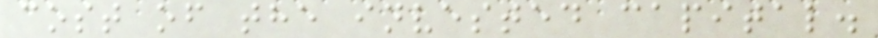cost of the invested capital.
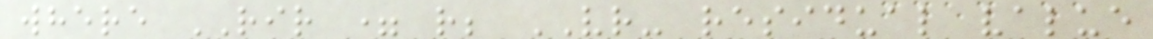where RIR = r; VR- residual value
